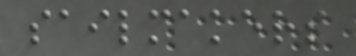sailmakers
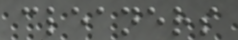cleaners
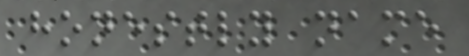honestly name
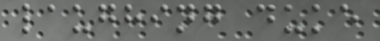laughing duke
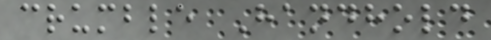crumble Handhold
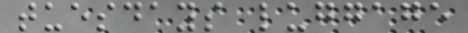tuesdays luggage
